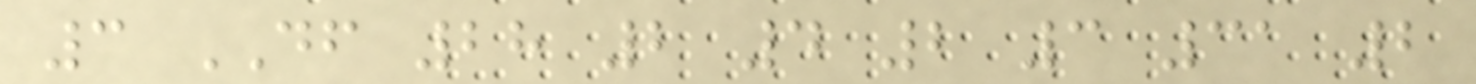3 DF 28 2 4 2 3 31 2
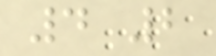4 2
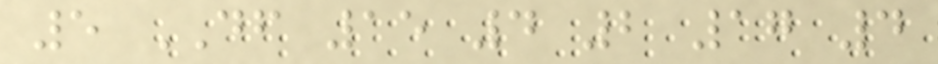5 DF 15 4 2 17 4
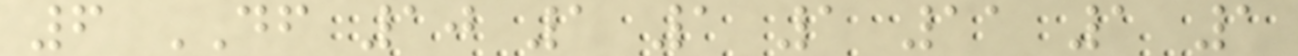6 DF 10 1 1 1 11 1 1
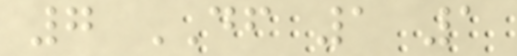7 DF 1 1
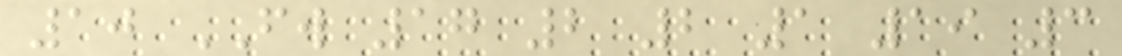10 FW 17 2 2 1 19 3
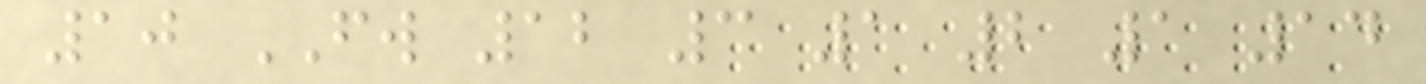10 FW 12 3 1 2 1 14
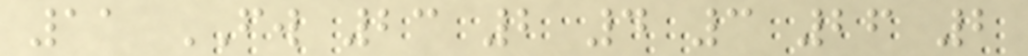11 FW 23 2 4 3 26 2
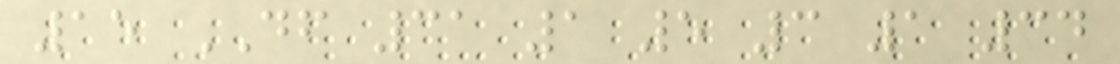15 DF 31 1 5 3 1 34
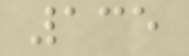135
